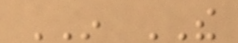IN THE
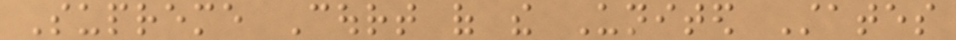Supreme Court of the United States
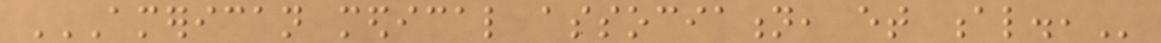AMERICAN MEDICAL ASSOCIATION, ET AL.,
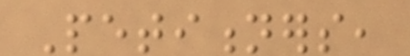Petitioners,
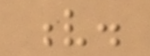v.
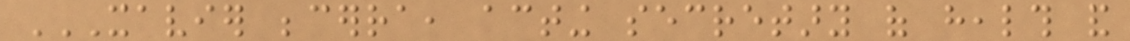XAVIER BECERRA, ACTING SECRETARY OF HEALTH AND
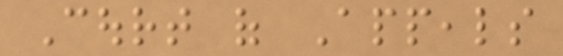Court of Appeals
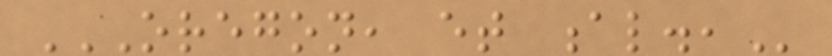OREGON, ET AL.,
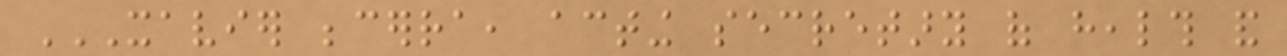XAVIER BECERRA, ACTING SECRETARY OF HEALTH AND
